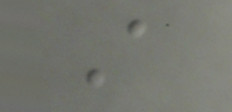A
